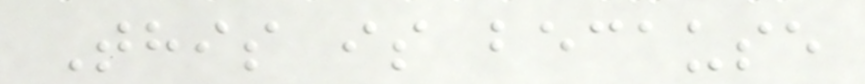This is because
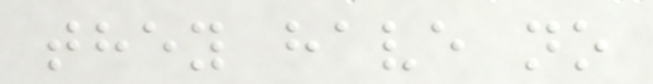they have no
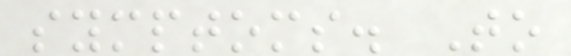symptoms. To
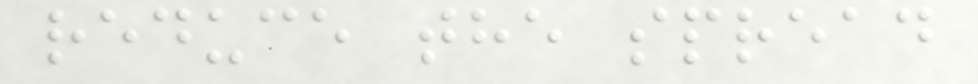reduce the spread
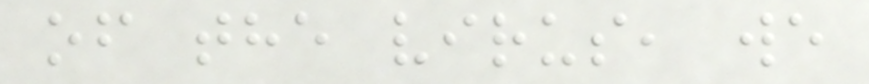of the virus, we
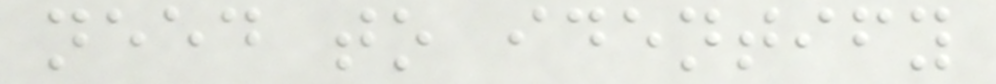need to identify
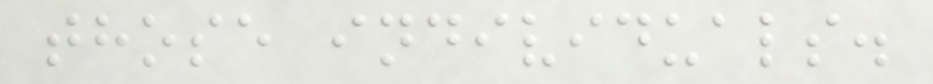those individuals.
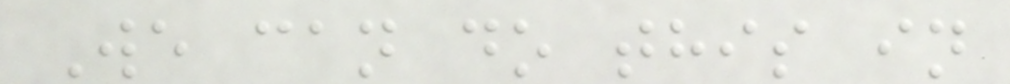We can do this in
